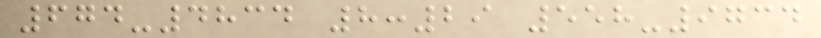674-4834 8:29 558-9734
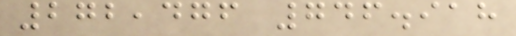272,476 746.918
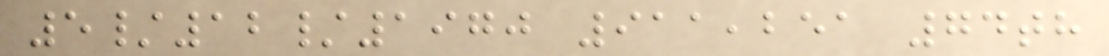5/12/1970 911,251 74th
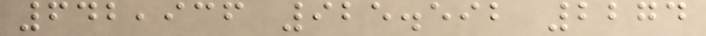642,936 925.592 2274
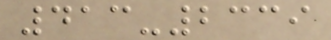413-2339
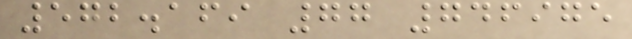572.169 77 746975
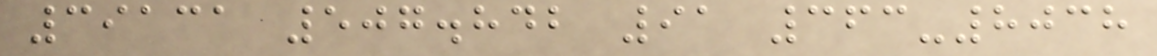39131 507.842 91 363-8038
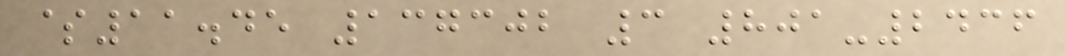$11.45 137302 3 801-2436
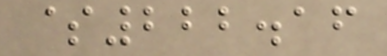$222.16
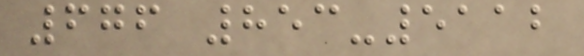676 853-5112
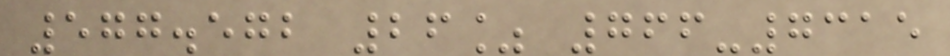577.572 26% 766-7315
